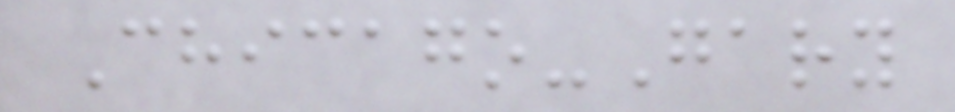Chicago-Gary
